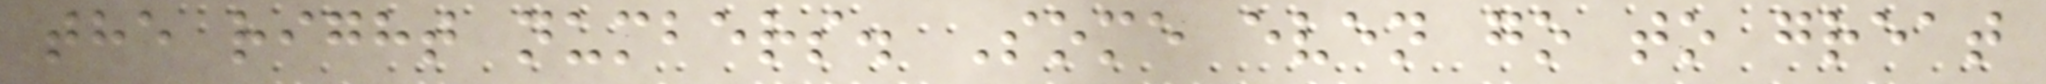the right numbers. Some even go to great
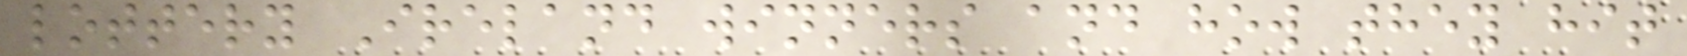lottery Ireland winners and how they hit
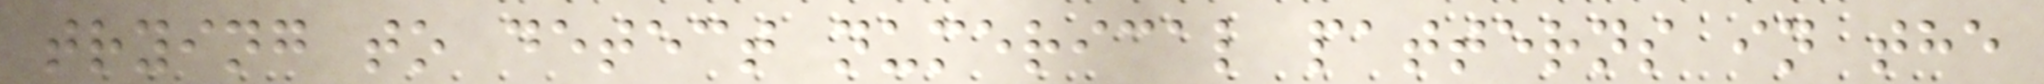trying to detect numerical patterns in the
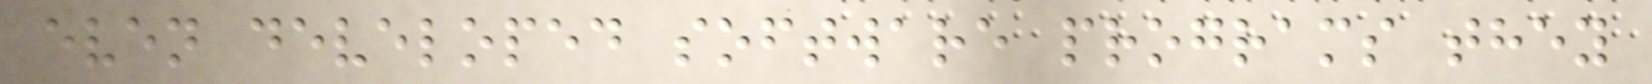even developed software programs they
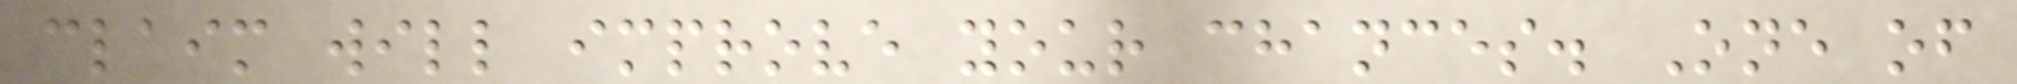claim will improve your chances. One of
